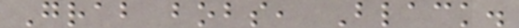Grab bobs, Black.
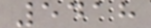5418
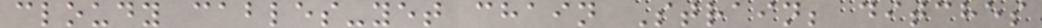cloudy cables-yet chain Strain; ditches
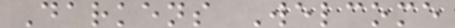Darkens Welcome
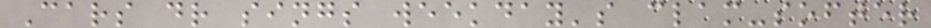Cars dr sings weekday's clam-softer
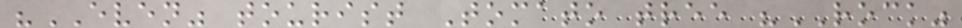"EVEN" tourist Tomato tree "ROCK"
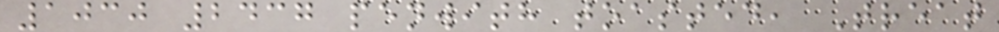1030 2437 penwith toasted, Treat
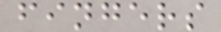fingers
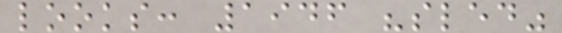looks: 1946 "sled"
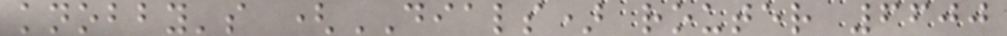knobby's (DIALS) router 6600
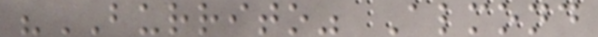"BURRITO" Almond
